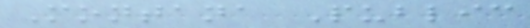Montana Public
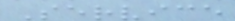Service
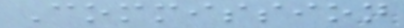Commission
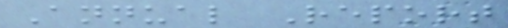Annual Report
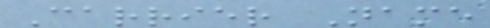Carrier Name
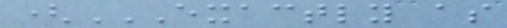(EXACTLY AS
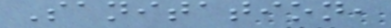Sanitation,
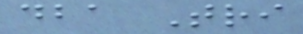dba Tri
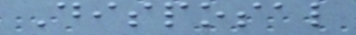Disposal
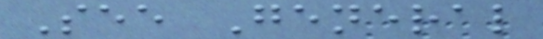See General
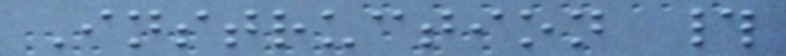Instruction #
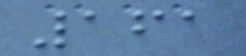161
